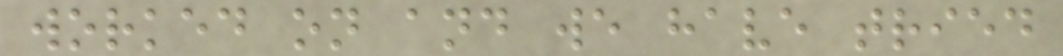worked on and we have tried
